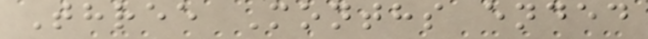Three Months ended
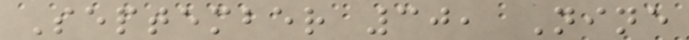September 30, Nine
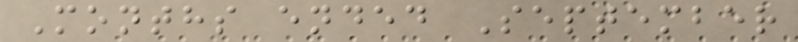Months ended September
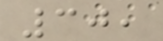30,
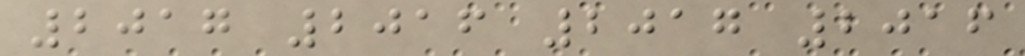2017 2016 2017 2016
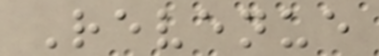Revenue
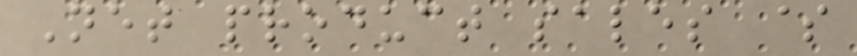Net product sales $
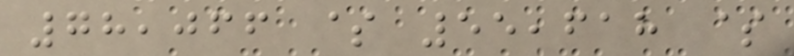78,066 $ 55,618 $
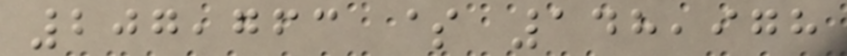207,763 $ 148,978
